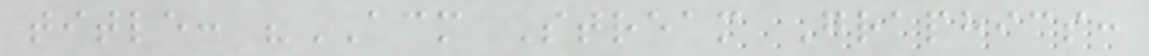title: "ACM Stream Graphics:
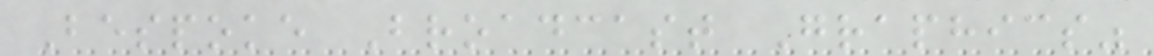Bespoke Broadcast Graphics"
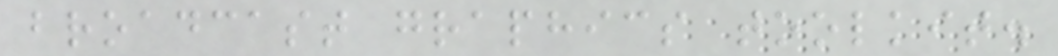broadcast graphics toolkit.
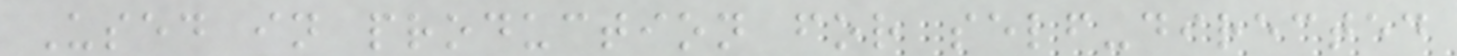Used in production for self-directed
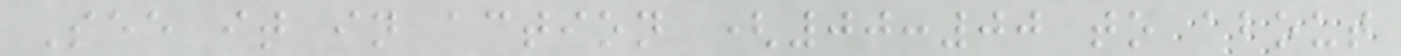See it in action (00:00 to about
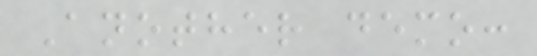Another demo:
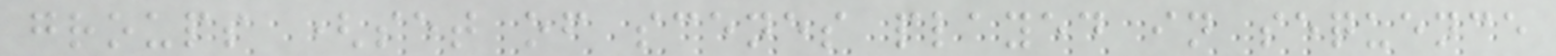groups (set of scenes played in sequence
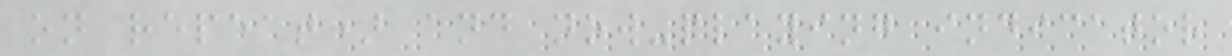on repeat) and now-playing indicator
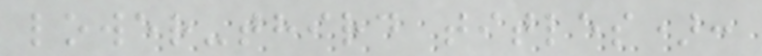lower-third titles):
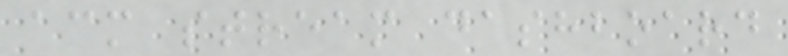acm stream dashboard
